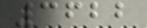3622
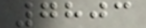7803
